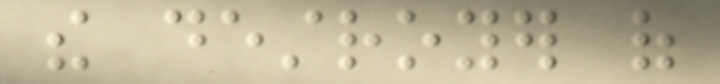the destroyer of
